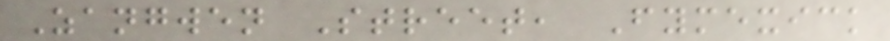Zangwen Street, Fymexick
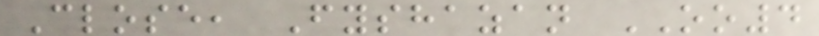Close, Fyshazan OO4
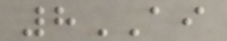8AI
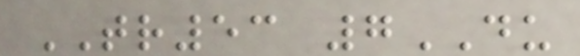TR53 7DU
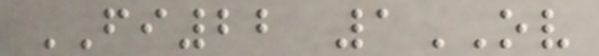FI22 1OV
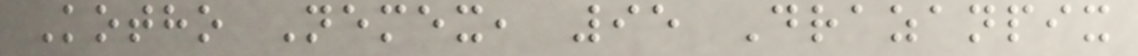Kotho Nemex, 95 Drazanpix
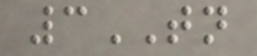3TN
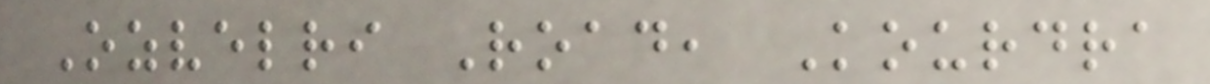Ozvelri Road, Kourdra
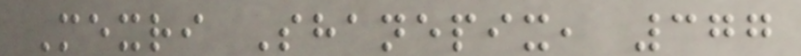Mexri Shanepix, 377
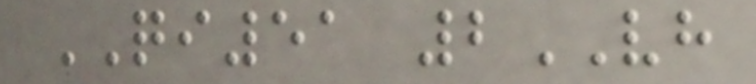QI51 2VH
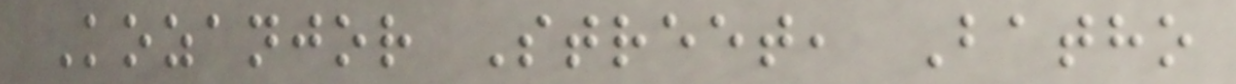Kozanjor Street, Batho
